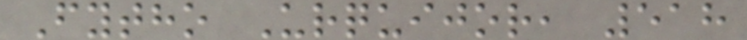Fytho Urquijor, 518
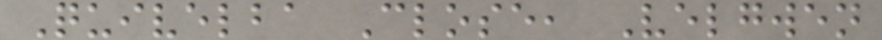Quivelba Close, Velgwen
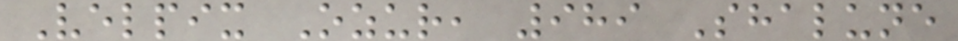Velpix Ozur, 989 Shalune
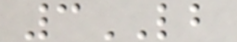3LB
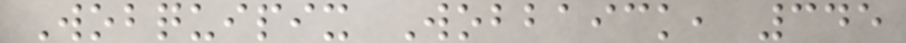Wobquipix Wobbaick, 345
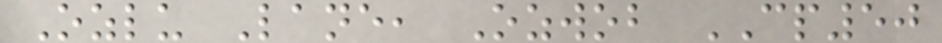Ozlu Lane, Ozwob CP50
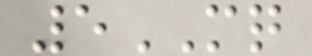5MQ
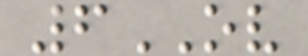6OV
